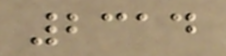2314
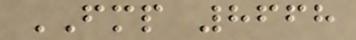FMP 8668
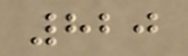820
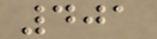401
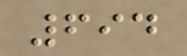694
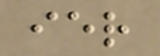ier
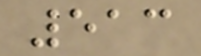513
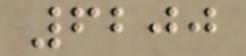6200
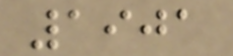1901
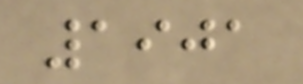1901
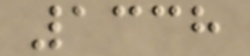1338
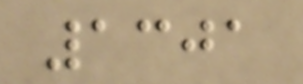1301
